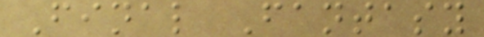Final Fantasy
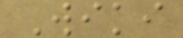Wiki
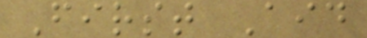First Aid
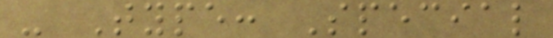- Type: Special
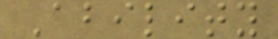Ability
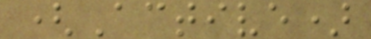(Active)
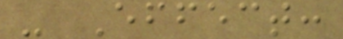- Effect:
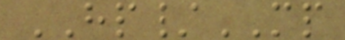HP/MP
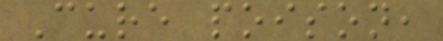Cure poison,
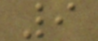9
